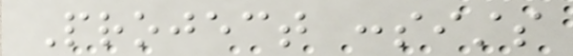Project consists
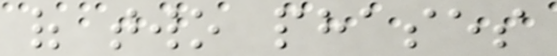of two phases
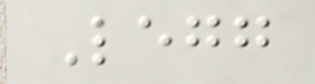Legg
